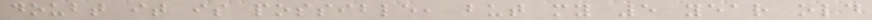doubt it is possible, but my 5 year old
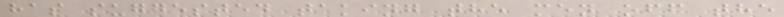has suggested taking the men off the
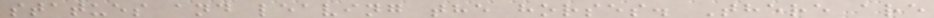statues and leaving the horses. There are
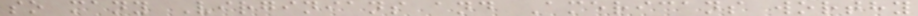so many Virginians and Americans worthy
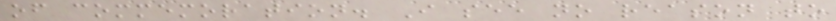of commemoration. I see no reason to
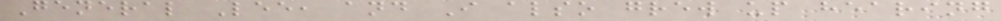General Lee, and I also grew up hearing
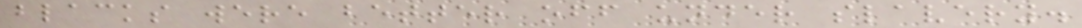blacks were better off under slavery.
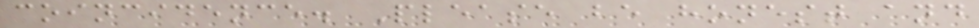coincidence. Please be honest and
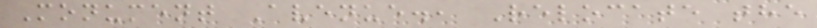Monument Avenue., Relocate the
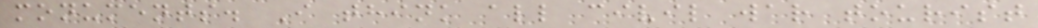monuments. I think all civil war tourist
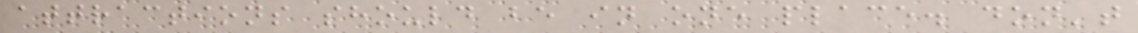attractions should be in one place. don't
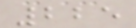225
